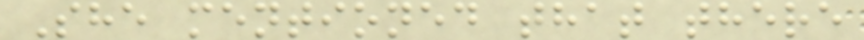She mentioned that there
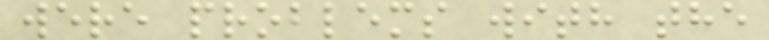were problems with the
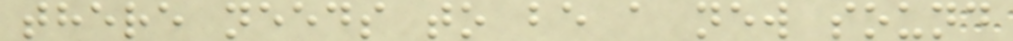there needs to be a new sound
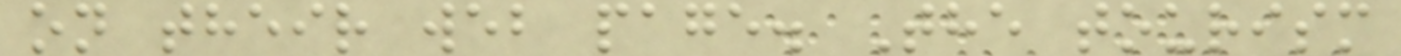on their web page. The tourism
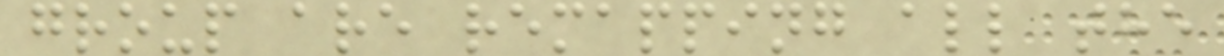group are remapping all the
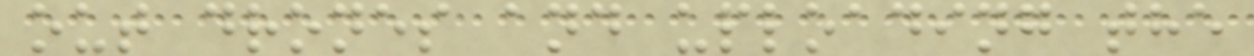out drones and uploading the
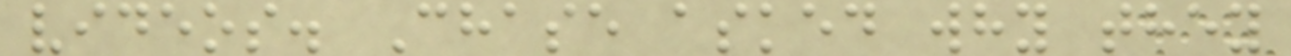videos. Chase asked why they
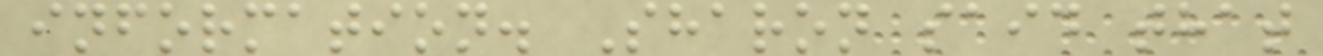information. Sharon said that
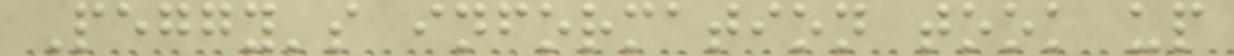Peggy's information took up
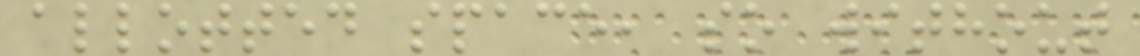allotted space, so without
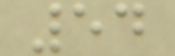54
